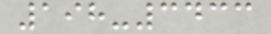198-3433
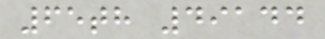65th 49144
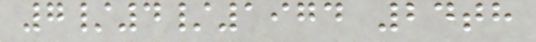7/4/1974 24th
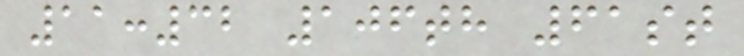11:32 106th 61st
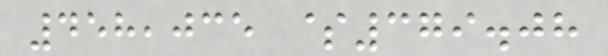458,035 $379.08
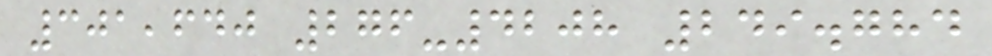301,640 276-4208 249.784
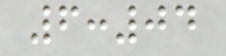6:04
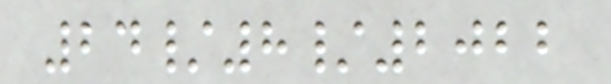24/8/2022
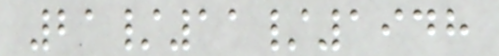21/11/1948
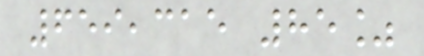659,315 85%
